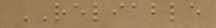RELIABLE
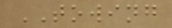TOWING
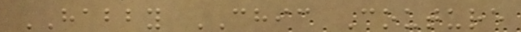HABBY CHIC Couture
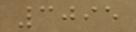3095
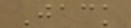Jack
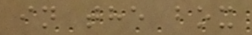in the box
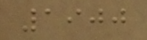1900
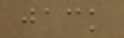jack
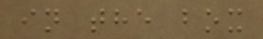in the box
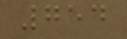754
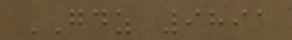GDZ 9891
